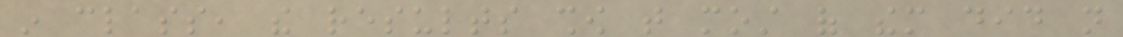in class, the results show that most of them did not
